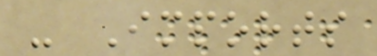- Imports
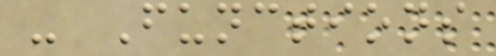- Functions
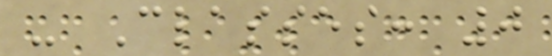- Classes: 0
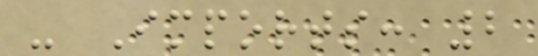- Imports: 2
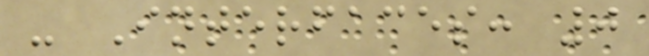- Interfaces: 0
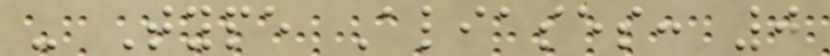- Type Aliases: 0
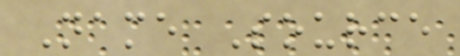Name Source
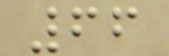66
